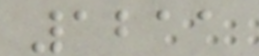1211
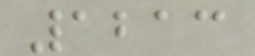1213
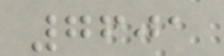7601
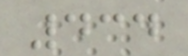434
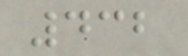432
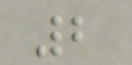2
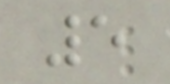5
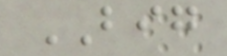BIG
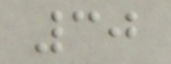30
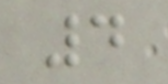4
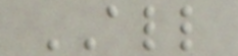ALL
